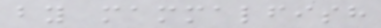by mammalfish
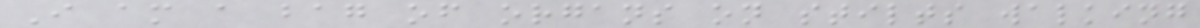I am a bag of organs on stilts walking
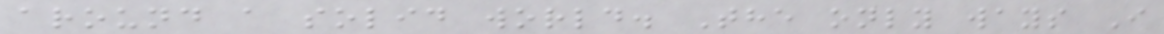around a solid world. The only ways I
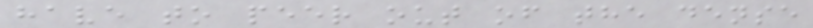have to peer out of the dense
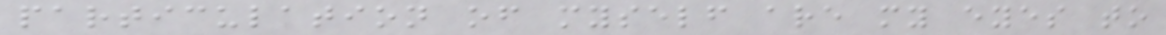particulation of myself are my eyes to
